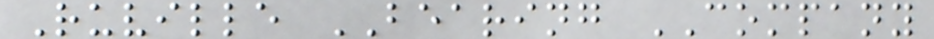Ruville BEARING COMPANY
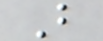B
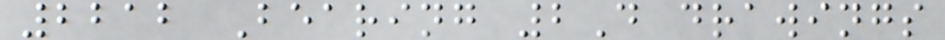2212 Bearing 2D drawings
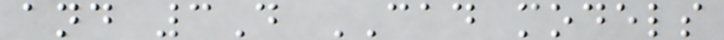and 3D CAD models
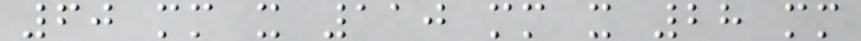60 mm x 110 mm x 28 mm
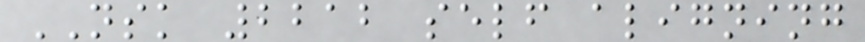NSK 2212 self aligning
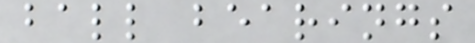ball bearings
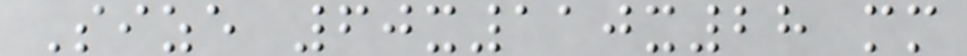Size 60x110x28 mm
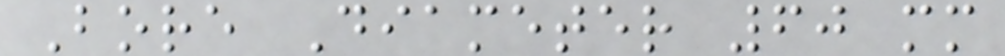Bore Diameter 60 mm
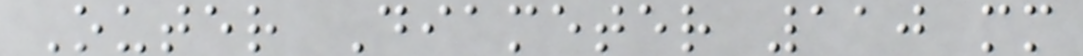Outer Diameter 110 mm
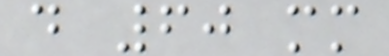d 60 mm
